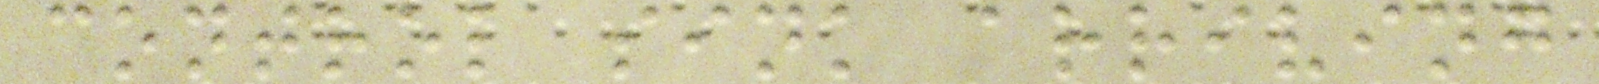control sink arriving
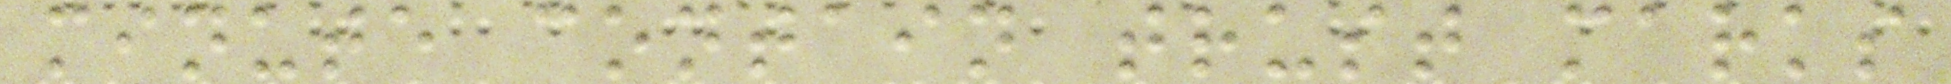minute contain trust marks
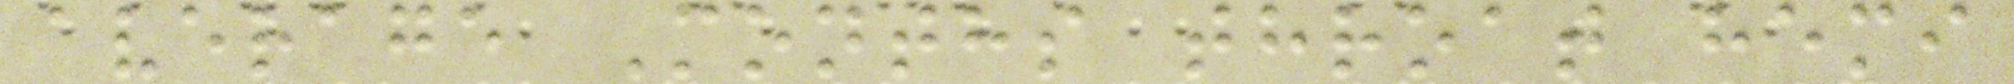average Months throat hemi
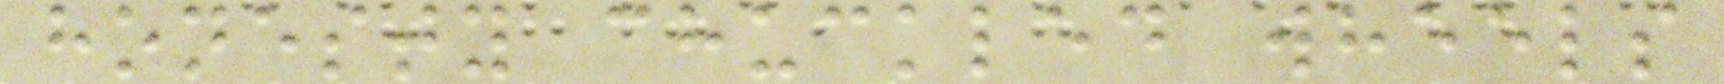honesty chuckled wheels
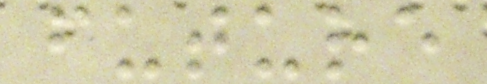future
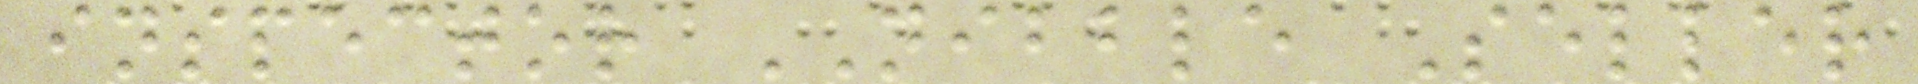inspector NIBBLE Seller
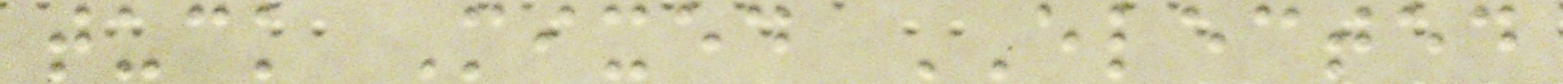tuck Mixed ELECTED
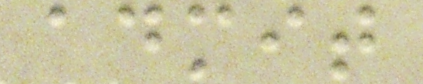admit
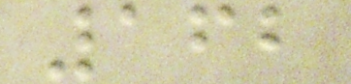162
